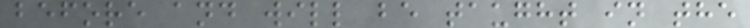before and will be taught in the
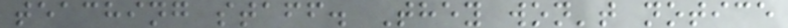teaching staff. They won't notice
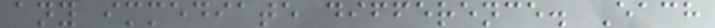any immediate difference. Each
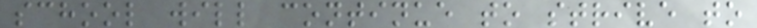school will continue to strive to
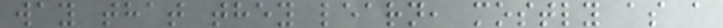way that they learn, mostly as a
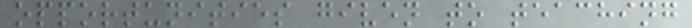opportunities given to teaching
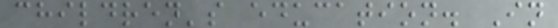children's education. In
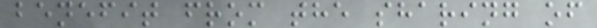benefit from the sharing of
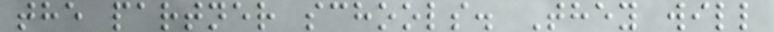the partner schools. They will
